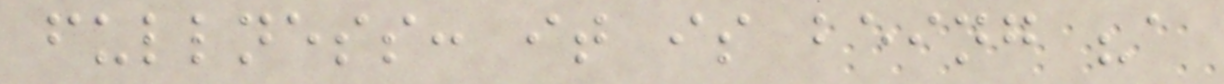fullness: it is being "a
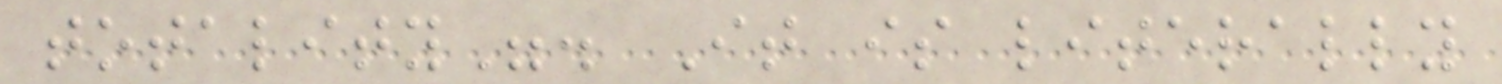totality". It is literally
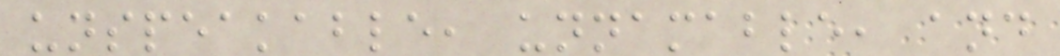unspeakable, unnamable, and
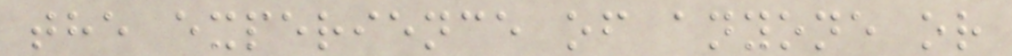the experience of anyone or
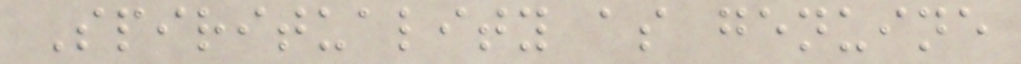Spirituality as genuine
